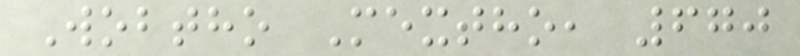Wobtho Mextho, 670
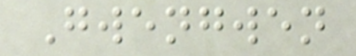Gwengwen
